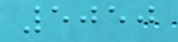5050
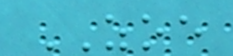ZOE
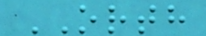ORTH
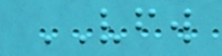VFW
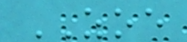ZOE
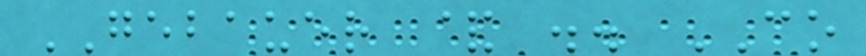GEBAUER & .. CO
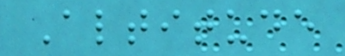Altitude
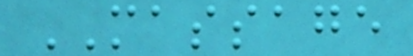MASSAGE
